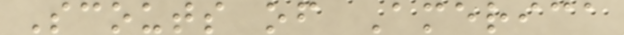Scouts of America
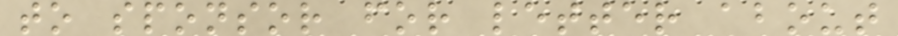to sponsor for letter about
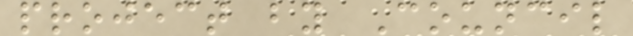project by Council
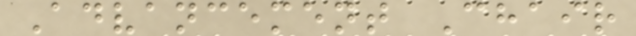Advancement Chair
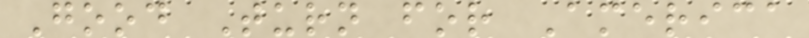Good Turn for America
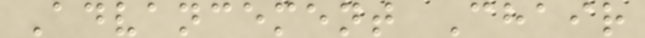Advancement Chair
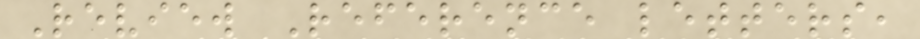Review Reference letters,
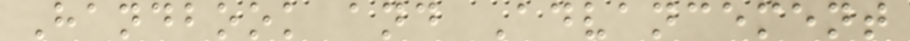Handbook and Advancement
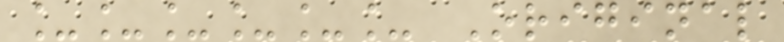______ Original
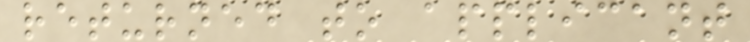returned to applicant
